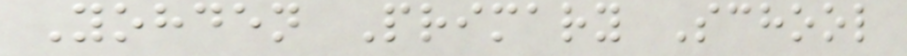Yohden Primary School
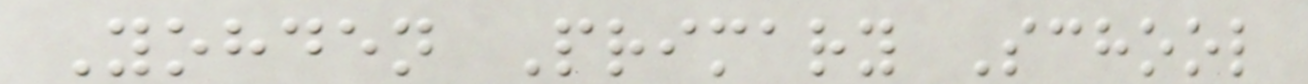Yohden Primary School
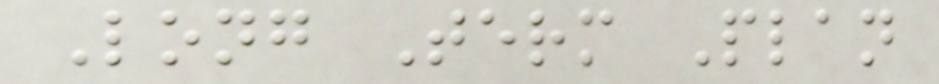Long Term Plan
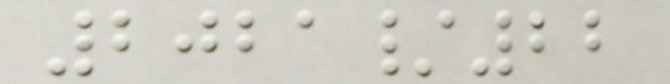2021/22
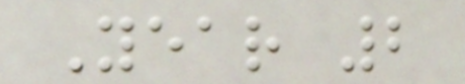Year 2
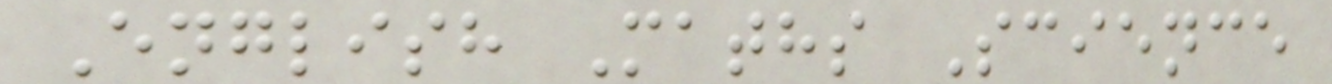English Maths Science
